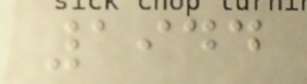1944
